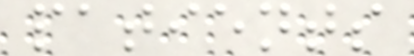patients
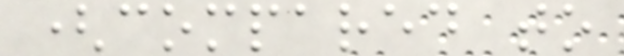(compared to
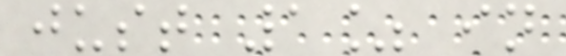just 1% in
